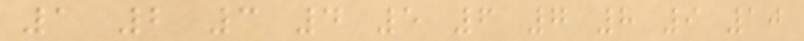1 2 3 4 5 6 7 8 9 10
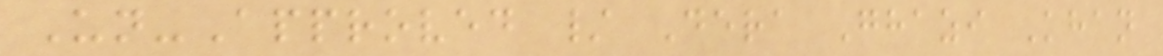Un-Approved / Dera Ghazi Khan
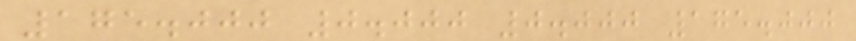175.000 0.000 0.000 175.000
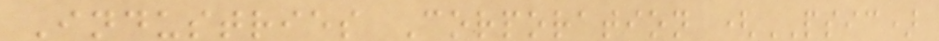Industries Corporation (PSIC)
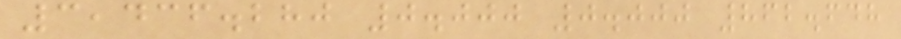3,436.280 0.000 0.000 862.648
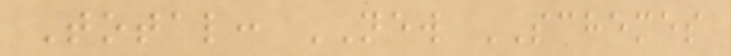Total: NEW SCHEMES
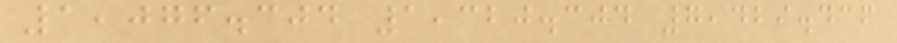1,076.304 1,320.304 7,429.436
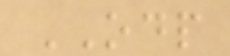ODP
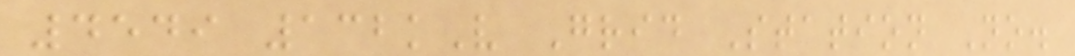4549 132kV Grid Station No.
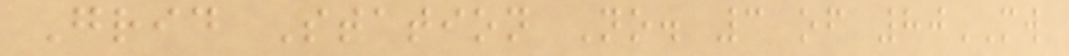Grid Station No. 3 of 80MW
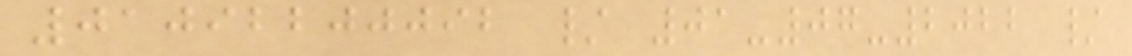01092200092 / 01-07-2022 /
